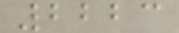2223
